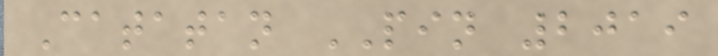Catatan PIN 2019
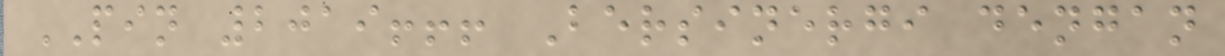PIN 2019!!! Bersinergi dengan
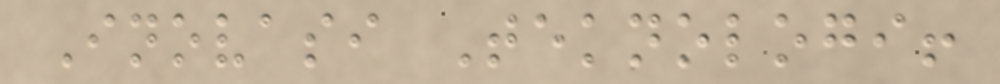Inovasi Teknologi!
